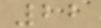22
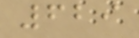629
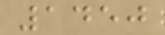1450
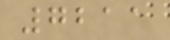7211
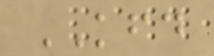KFD
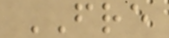FRE
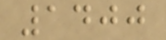1400
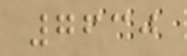7630
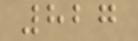827
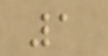1
